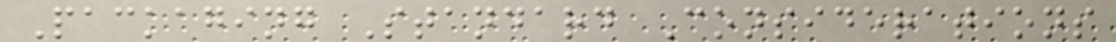Packaging Standard Considerations
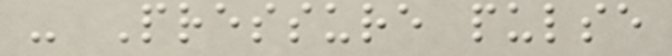- Pressure pulse
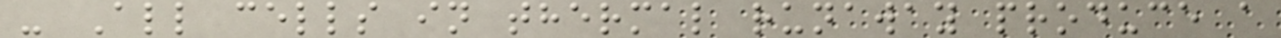- All cells in thermal runaway produce a
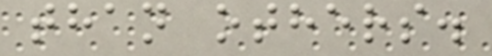than others.
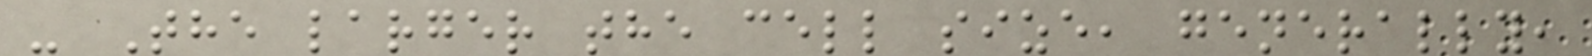- The larger the cell size, generally,
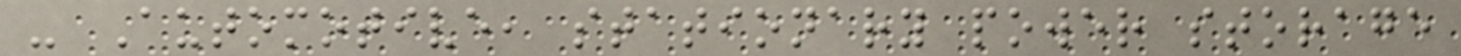- Automotive, stationary power storage
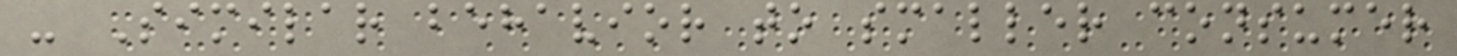- Similar behavior to smaller consumer
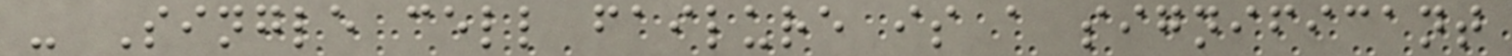- Single cell failure is a significant
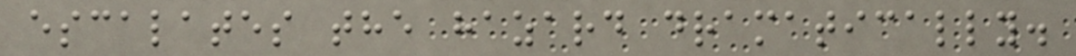escalates the hazard dramatically.
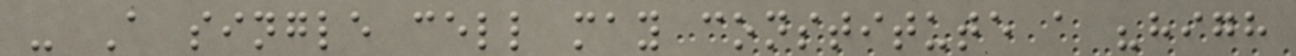- A single cell may constitute a "high
